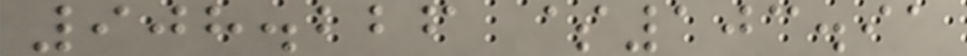908.226 $103.91
